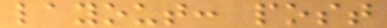layout: post
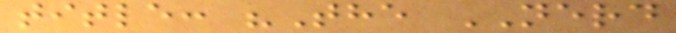title: "The NERD
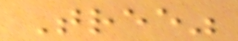Tree"
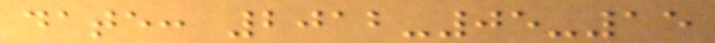date: 2012-05-15
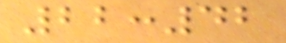22:42
